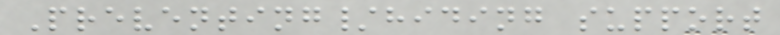Preventing/hiding support
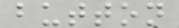button
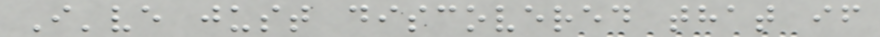I've just discovered that if
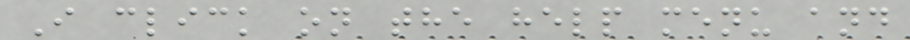I click on the help menu and
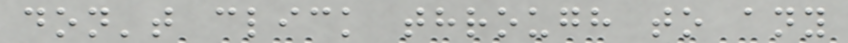don't click through to any
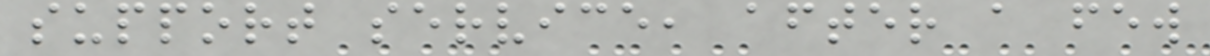support service, after a few
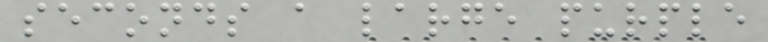seconds a large purple
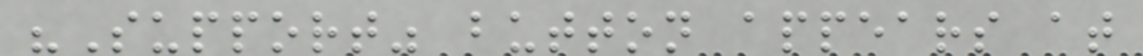"Support" button appears at
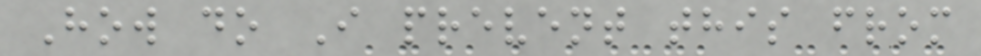How do I prevent this from
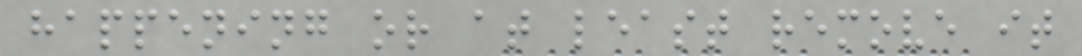happening or at least remove it
